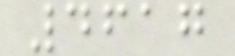4617
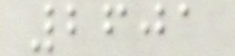2601
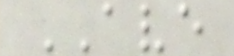AVE
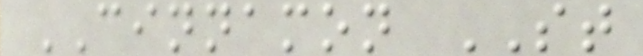CINNAMON ST
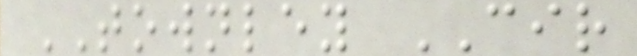TOWNLEY CIR
